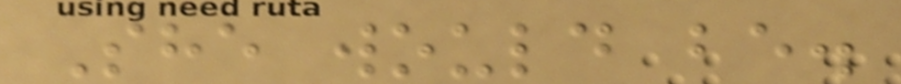She would be.
